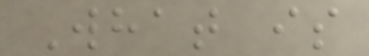What is
